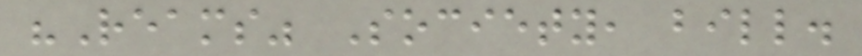"Reams" Society, bill.
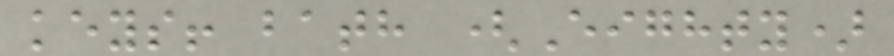keys! bath (Eighty)
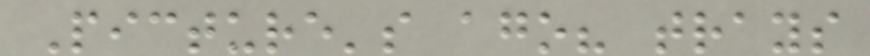Picture's ago? trays
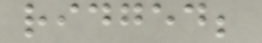ridged;
